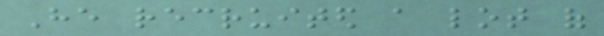He recruited a lot of
